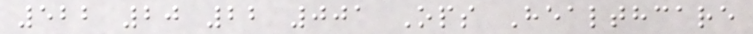522 20 22 001 Ops Healthcare
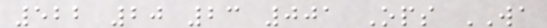522 20 23 001 Ops WA
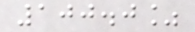100.0%
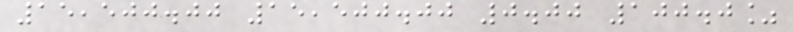15,500.00 15,500.00 0.00 100.0%
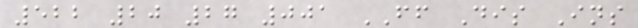522 20 27 001 FF Dis Ins
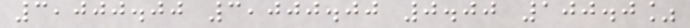3,000.00 3,000.00 0.00 100.0%
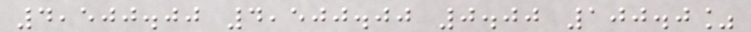4,500.00 4,500.00 0.00 100.0%
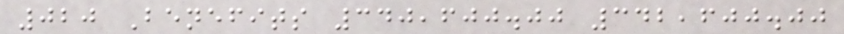020 Benefits 340,600.00 342,600.00
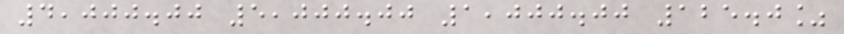4,000.00 5,000.00 1,000.00 125.0%
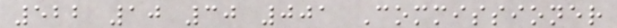522 10 30 001 Commissioner
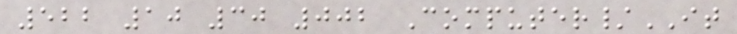522 10 30 002 Computer/IT
